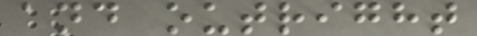and outright
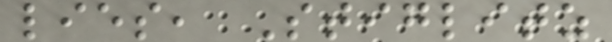lies, Stiglitz
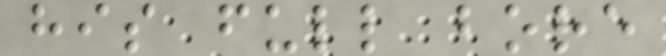his full bore
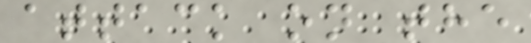attack on the
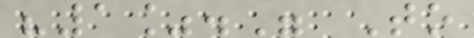"1%." To
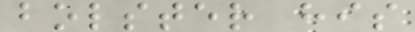bolster his
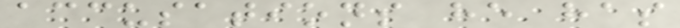accusations he has
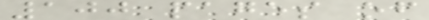100 pages of
